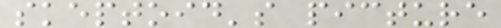skeptoid's picture
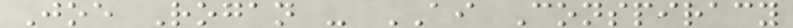Joe Rogan - AI Conspiracy
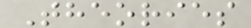Theories
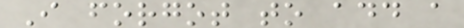I forgot to add a
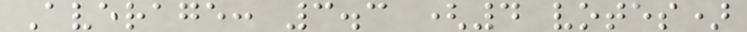Average: 3.3 (4 votes)
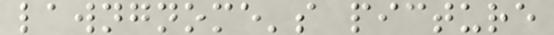lawngnome's picture
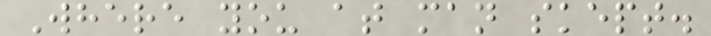Where you at man skept.
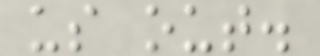us out.
